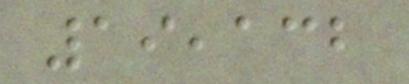19,132
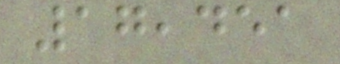17,451
